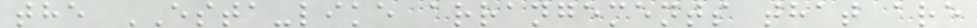the ESTA-like arrangements that are
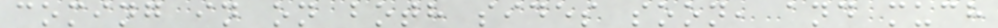coming in on both sides soon, and much
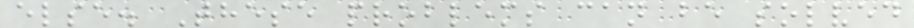else. These problems can be solved
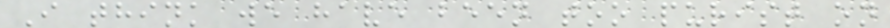I think we have been too purist on
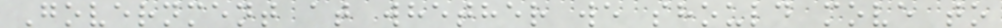Government at whether we should move to
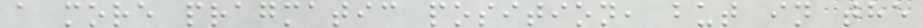a more pragmatic position, but in the
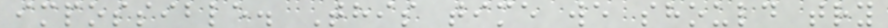impossible. This time we should try
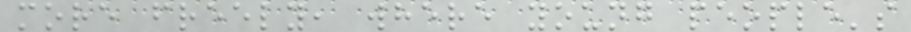more freely, where young people's
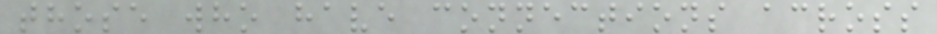those who have connections across
